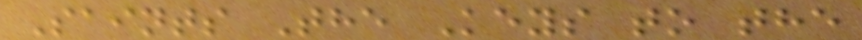Saints The Keys to the
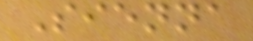Sienna
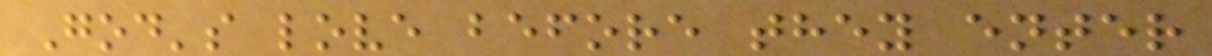God's love before they enter
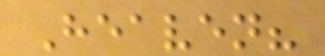Heaven?
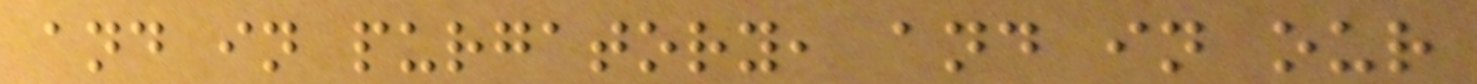and in purgatory, and in our
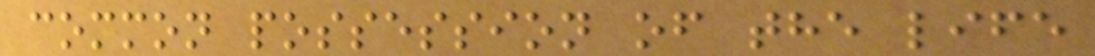common possession of the life
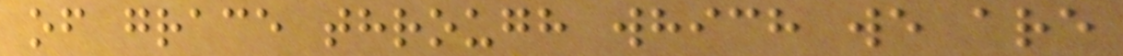of grace through which we are
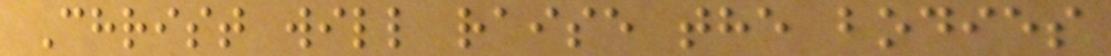Christ will raise the bodies
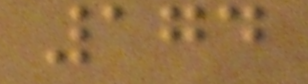174
